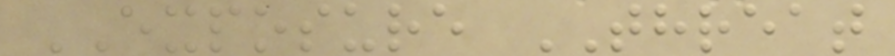EXPOSURE THREAT
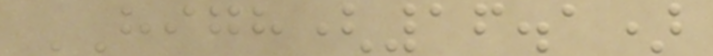HIGH(16.1)
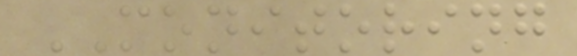MONITORING
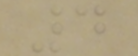4
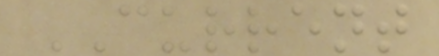CURRENT
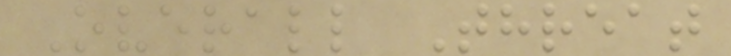Overall Threat
